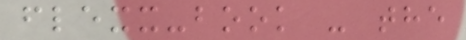flexx-book - the
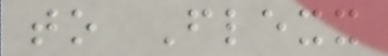to Flexx
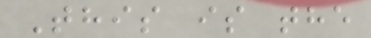This is the
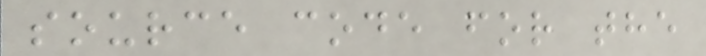source code for the
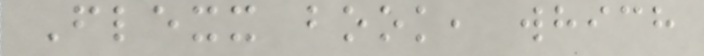Flexx book, which
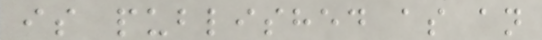is published as an
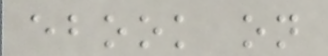ebook on
